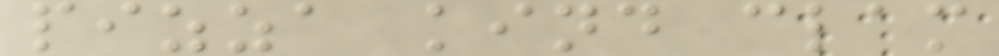pizza kind clam
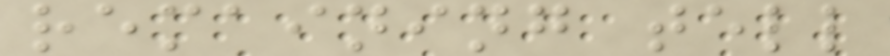remaining tell
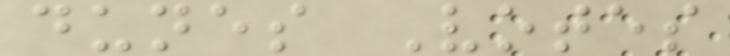dunes Votes
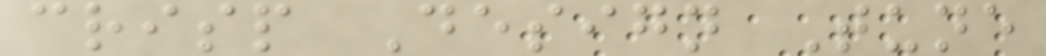crisp Design Tune
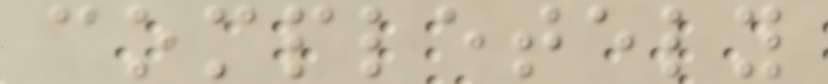completely
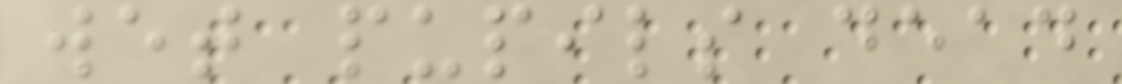wet pupils dead
